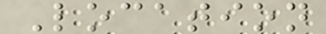Location
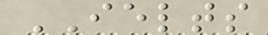IELTS
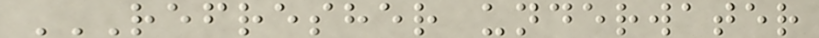REFRESHER UNDERWATER
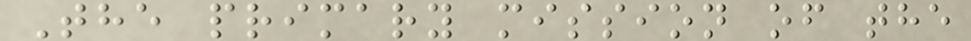The primary mission of the
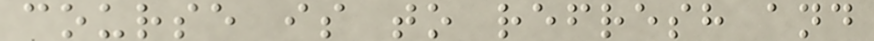course is to refresh and
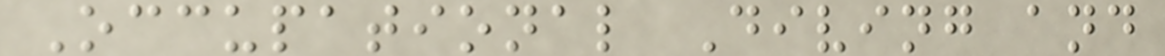Occupational Diving and
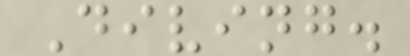Diving.
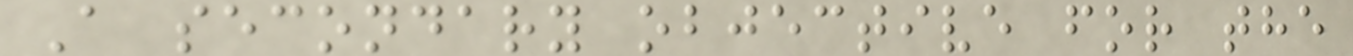A secondary objective for the
